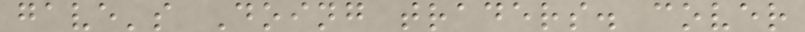gave's Doing traders. cover
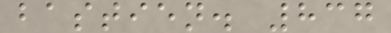bastien. 837
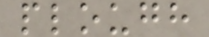plough
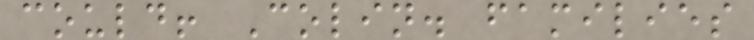could! Colin. families
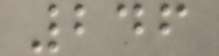246
